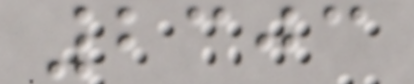2303
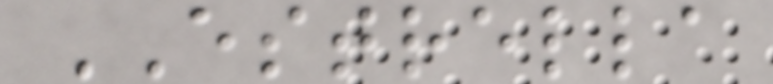ESTRELLA
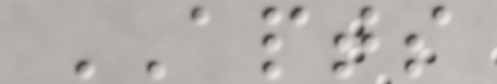APTS
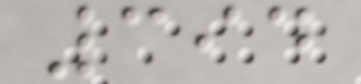394
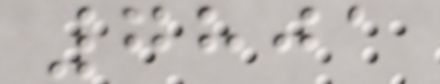7801
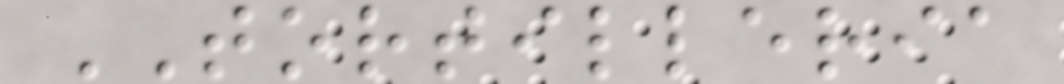TORTILLERIA
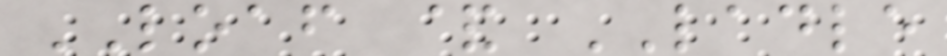LOAF & LADLE
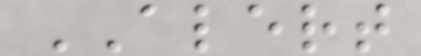ALERT
